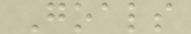Goals
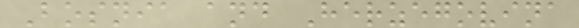Bosnia and Herzegovina
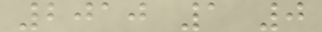2010 1 0
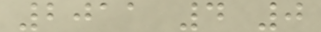2011 4 0
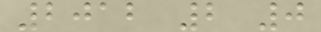2012 2 0
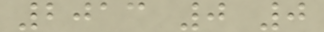2013 0 0
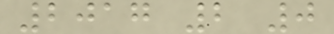2017 2 0
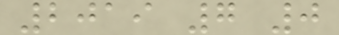2019 7 0
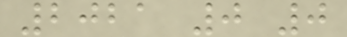2021 0 0
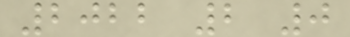2022 2 0
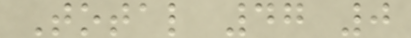Total 47 0
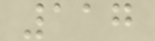117
